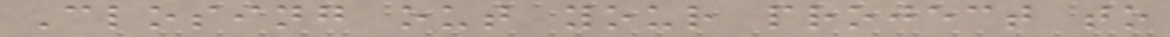Closing out your project to
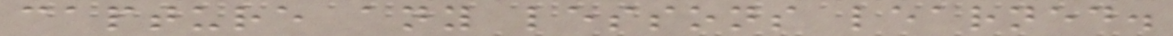capture any lessons learned.
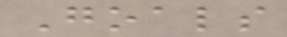Goals
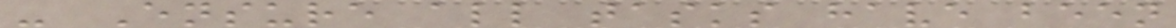- Ensure all tasks have been
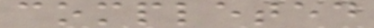completed
